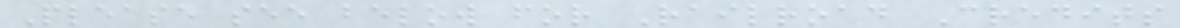Please see below for Railroad Credits
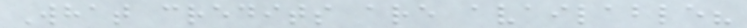What credits are available?
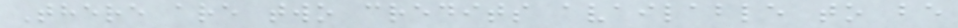There are two credits available to be
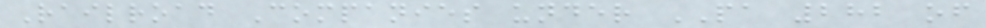Railroad Companies under PA 282 of
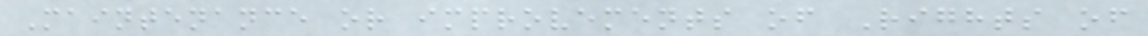Maintenance or improvements of Rights of
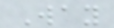Way
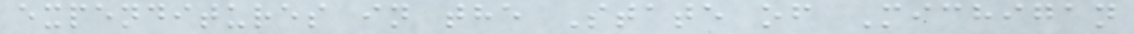expenditures in the State of Michigan
